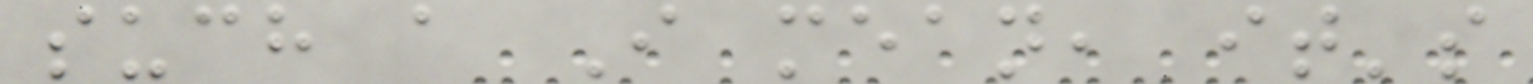such a I mean, it's
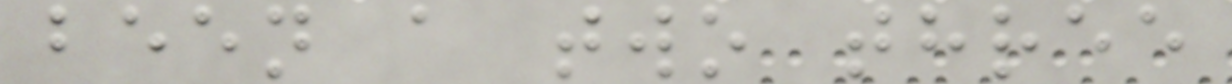been a two three
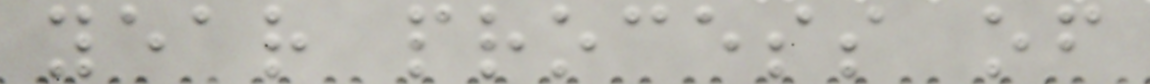year process of
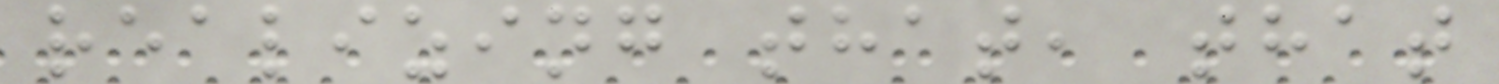realizing that, that
